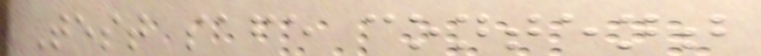Test safe content
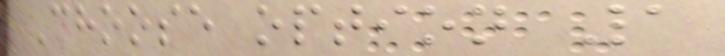Choose option 1
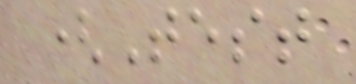(Test
